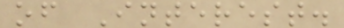of Interest.
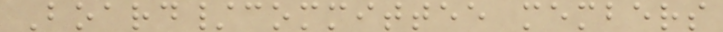Board/committee members
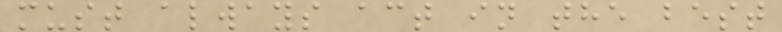must always act in the best
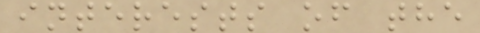interests of the
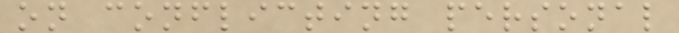on conflicting personal
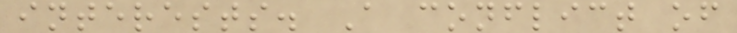interests. A conflict of
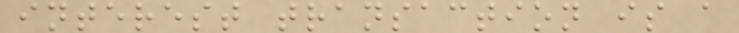interest transaction is a
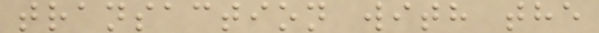transaction with the
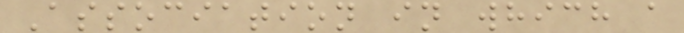Association in which a
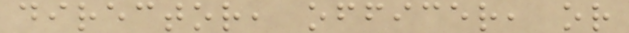director, officer, or
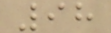98
